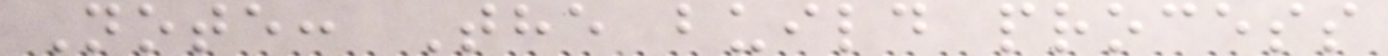Note: The build process
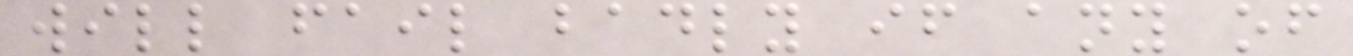will fail badly if any of
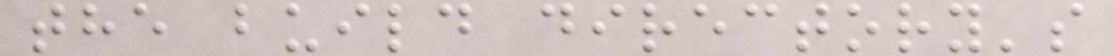the build directory's
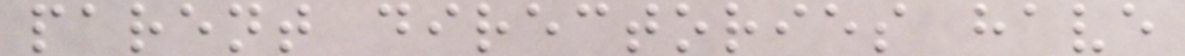parent directories have
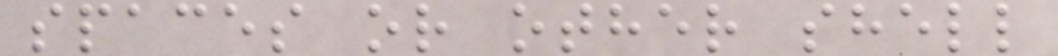spaces or other shell
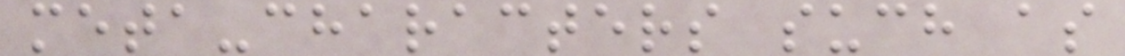meta-characters such as
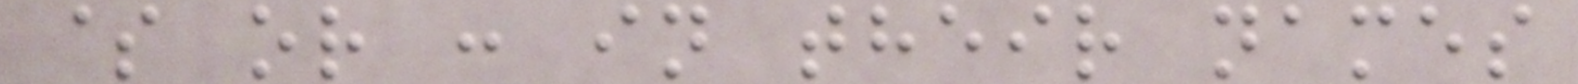$ or : in their names
